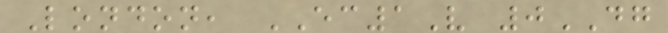London, EC1V 0DG
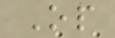Op
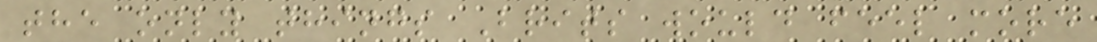the only things Brits would feel more
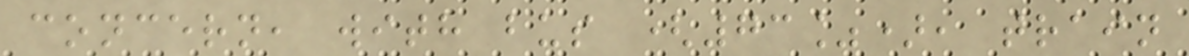concern, with bus (73%), train
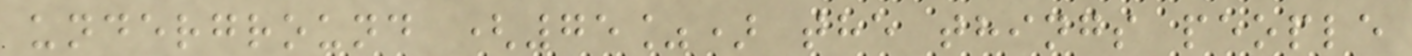underground (75%) the things people
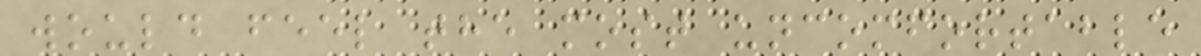would feel the most uncomfortable
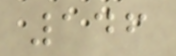146
